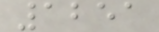1251
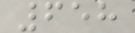658
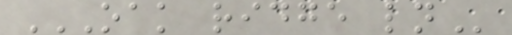OAK RIDGE LN
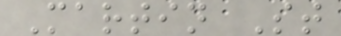Martin St
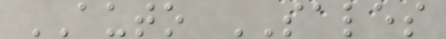AUTO SALES
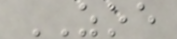ZOE
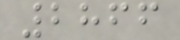2866
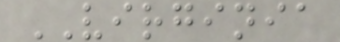VIRGINIA
